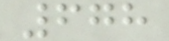678
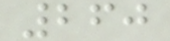260
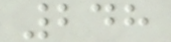248
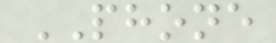PHONE
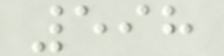598
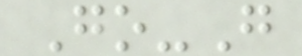Go-G
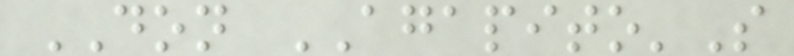DON AGAPITO'S
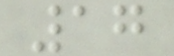17
